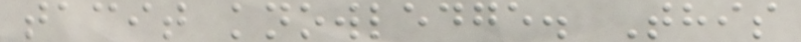tacit knowledge. This
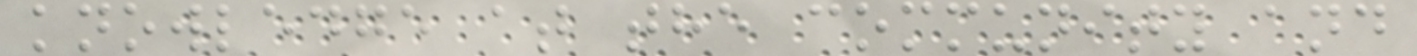knowledge at the community and
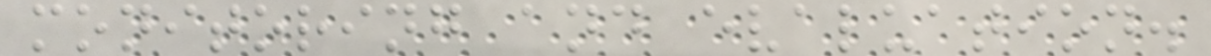monitoring and evaluation.
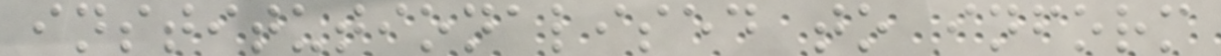institutionalised to inform
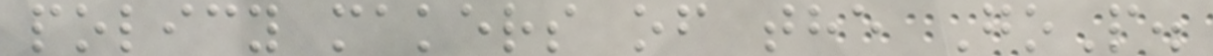policy makers of the GoP.
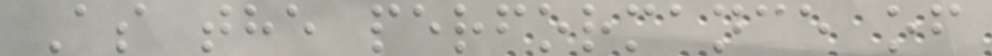As the performance of
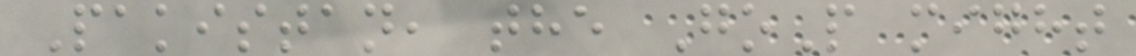Pakistan, the GoP might
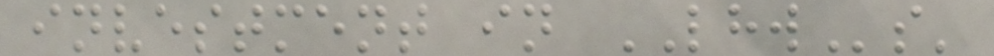investment in LHWs'
